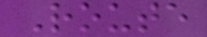Route
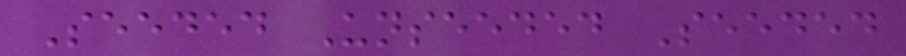Seeded Unseeded Seeded
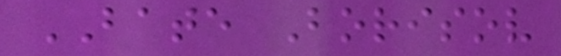BATE Borisov
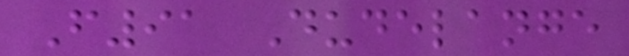F91 Dudelange
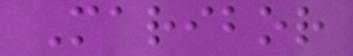Maribor
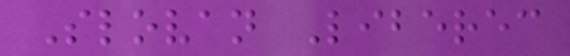Slovan Liberec
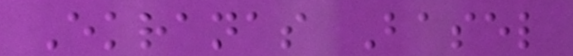Ekranas Basel
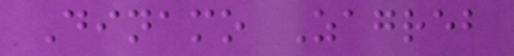Dinamo Zagreb
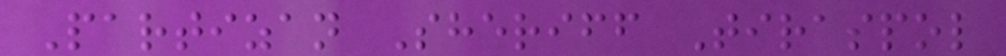Partizan Sheriff Tiraspol
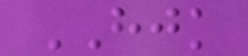HJK
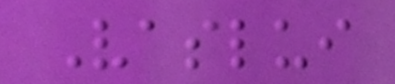Vaslui
